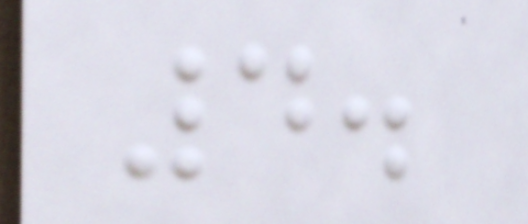4.
